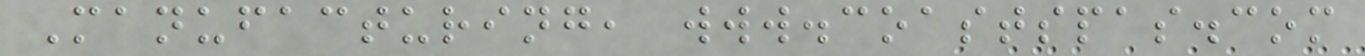Manufacturing, www.coastspas.com
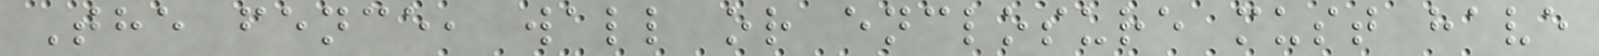The fence, wall or enclosure must have
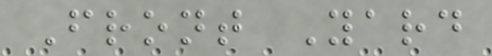Front Yard
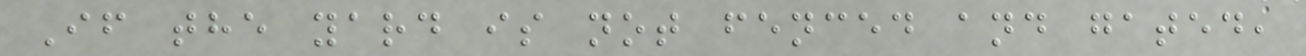If the yard is not fenced and gated,
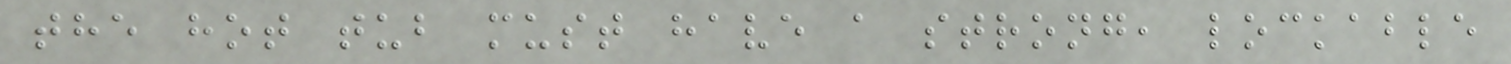the hot tub must have a strong, lockable
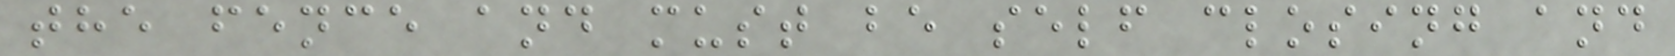the fence and must be self closing and
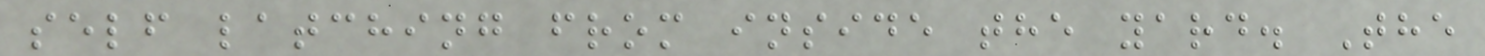self latching from inside the yard. The
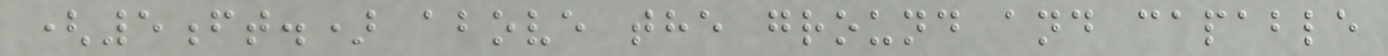(5ft.) above the ground and capable
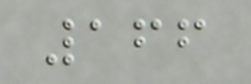166
